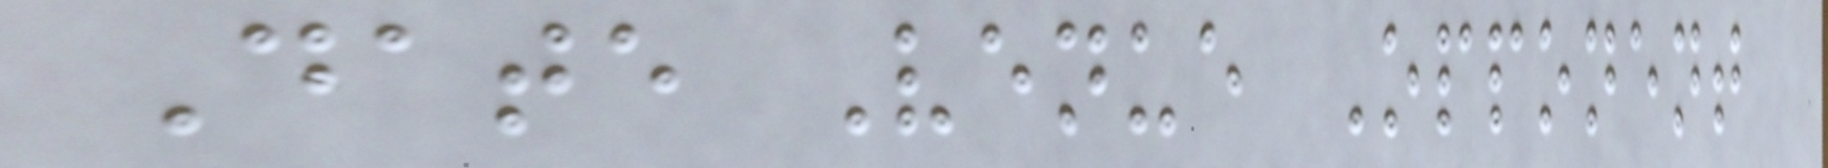Date Venue Opponent
